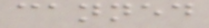canned
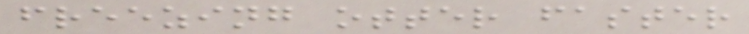freezing otter faster
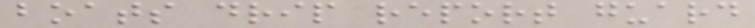boats drip report guard
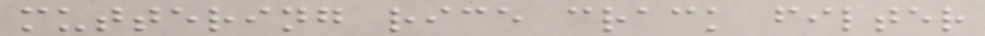muttering rice crack filter
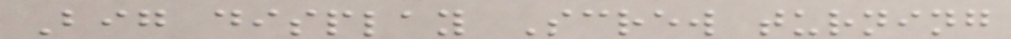Big display Screw turning
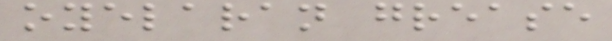oyelaran grease
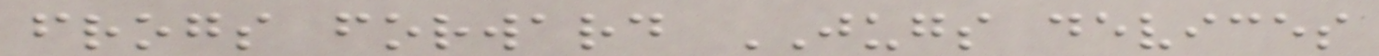frogs forward JUGS devices
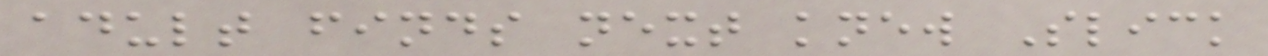adult finds next knew Slick
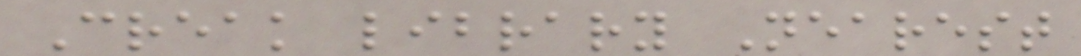Creak library Nearest
